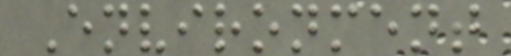Environment
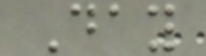Day
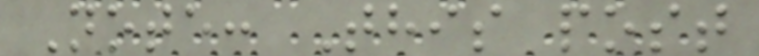Note: This post
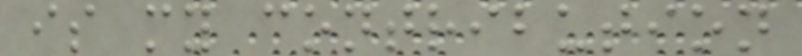is my contribution
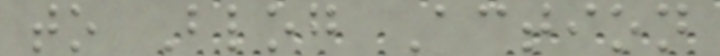to Blog Action
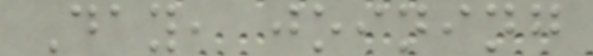Day, joining
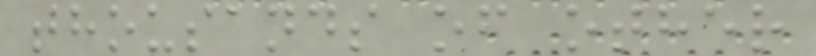thousands of other
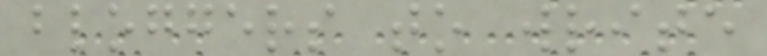bloggers to write
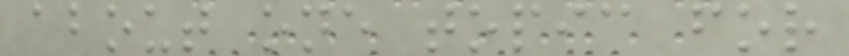about one topic for
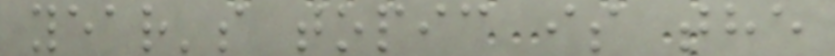year's topic is the
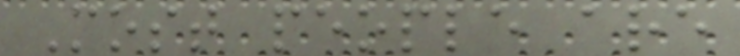Most people are
